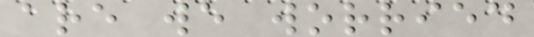are we worried
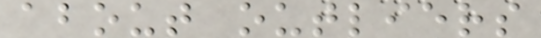about outliers
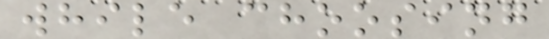while choosing
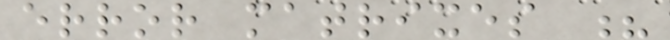error matrixes ?
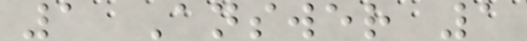1 Answer 1
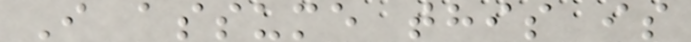I assume this is
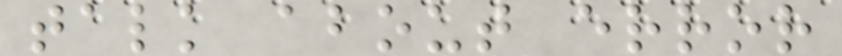talk about error
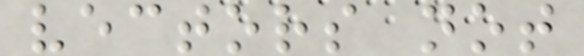vectors not
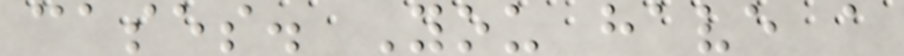cases. You have a
